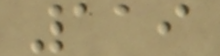119
